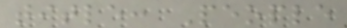title: People
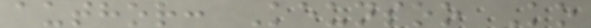author: Keunsoo Ko
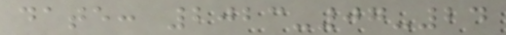date: 2023-07-24
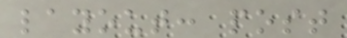layout: post
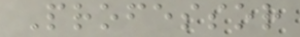Professor
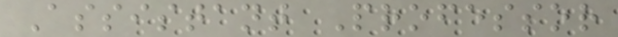Assistant Professor
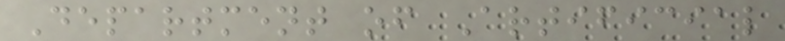Department of Artificial
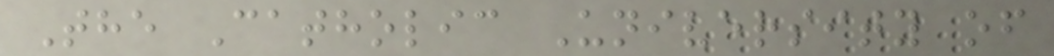The Catholic University of
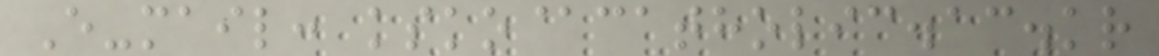E-mail: ksko@catholic.ac.kr
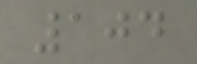104
